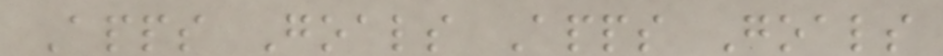Apps Goals Apps Goals
